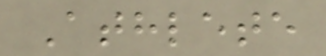Athlete
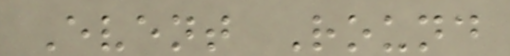Event Round
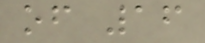of 16
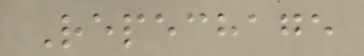Repechage
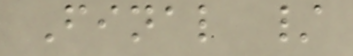Final /
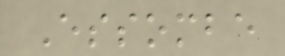Essombe
